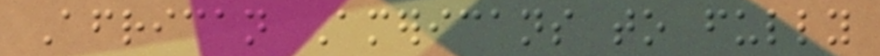African Americans to fully
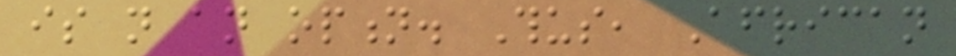is not an option. Thus, African
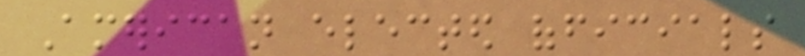American elected officials
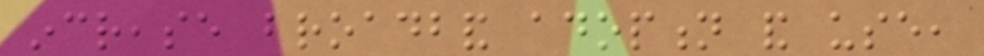increase broadband adoption and use,
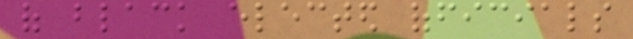of black elected officials
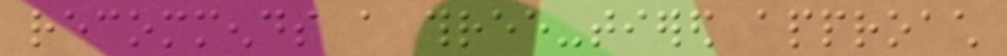recommends a three-tiered approach
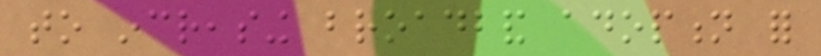to increasing broadband adoption for
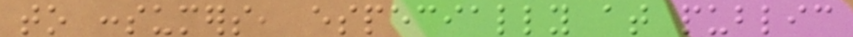to consumers, especially at public
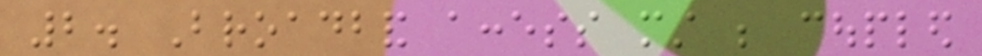2. Broadband access must be coupled
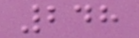248
